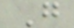G
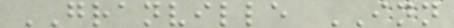GRANVILLE INN
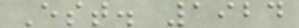Est. 1924
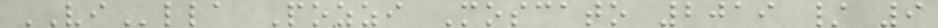VIlla Pozzi Moscato 2019 / 9
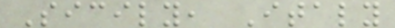Sicily, Italy
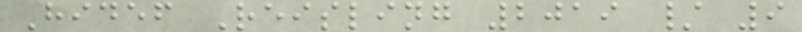Hidef Reisling 2019 / 9
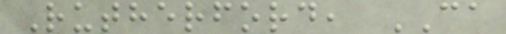Rutherford, CA
